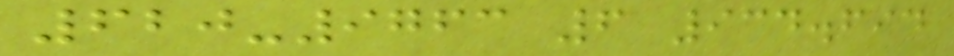620-9763 6 934.694
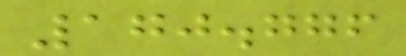170.776
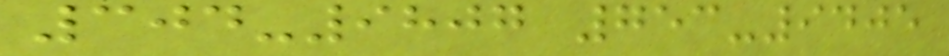304-9807 753-9405
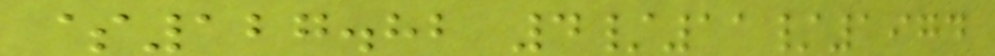$127.82 4/11/1974
